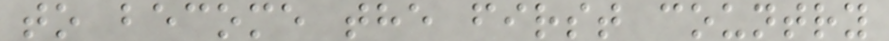to become the first country
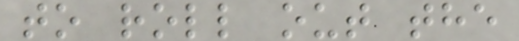to roll out the
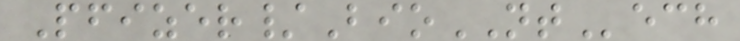Pfizer/BioNTech
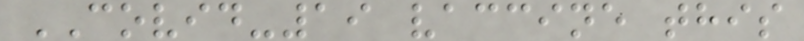COVID-19 vaccine this
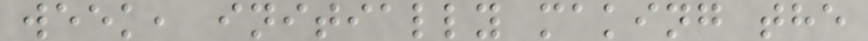week, initially making the
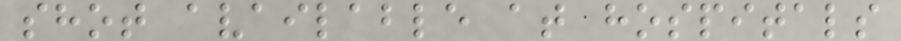shot available at hospitals
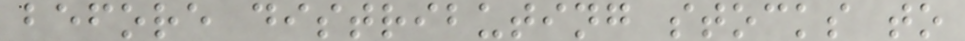before distributing stocks to
